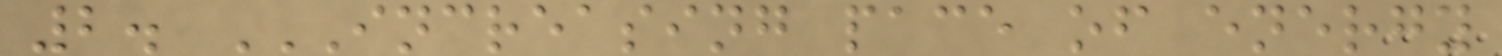2. INCREASING PACE OF ENERGY
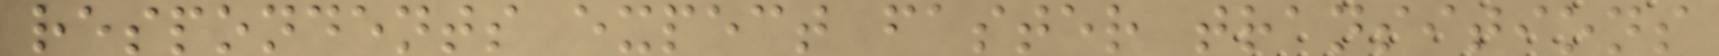respondents expect faster transitions
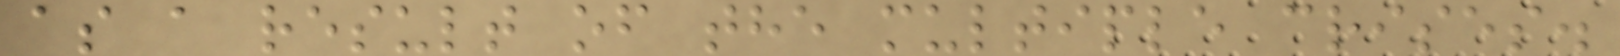as a result of the multiple crises.
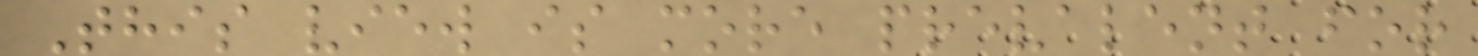This view is more prevalent for
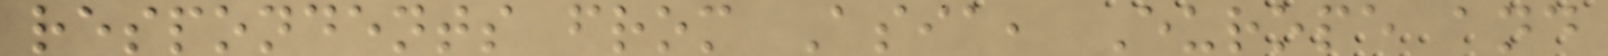respondents from Asia, Europe and
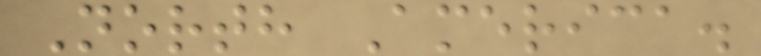North America.
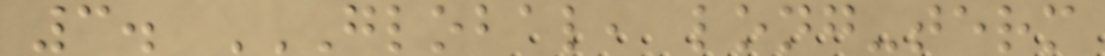3. GLOBAL, LONG-TERM
